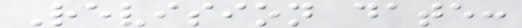Revision date:
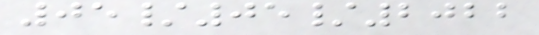05/05/2022
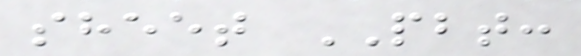sheet PBT:
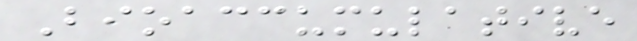Bioaccumulative
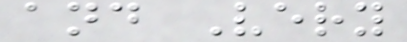and Very
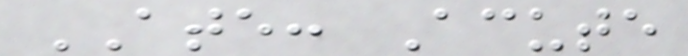ATE: Acute
